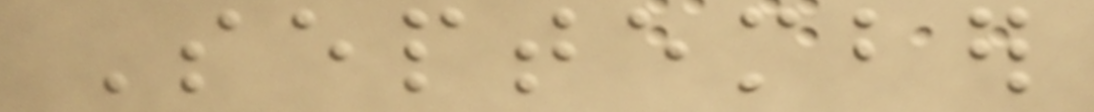September
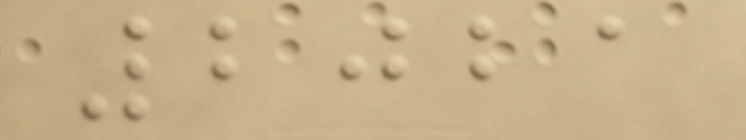2021
